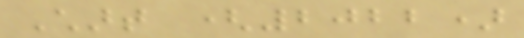Chart (2022)
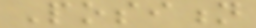Position
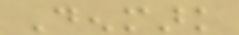Denmark
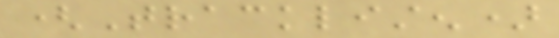(Tracklisten)
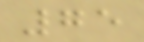75
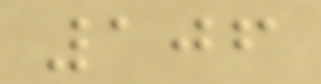106
